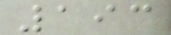193
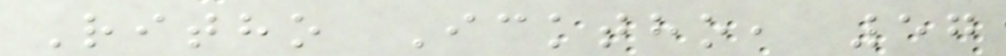Ritho Icktho, 57
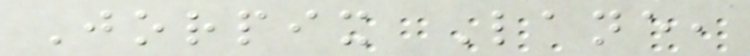Jorpix Lane,
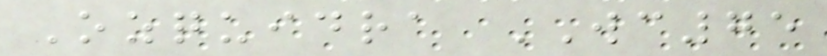Ozquidra WC75
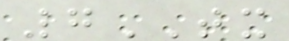7TX
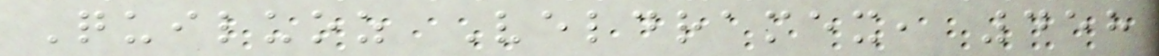Quiluoz Veldramex, 458
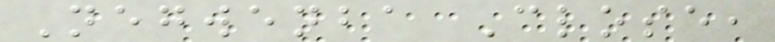Negwenba Close,
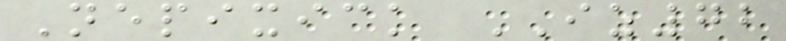Nepixick IZ72
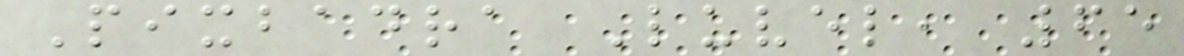Pixbadra Luvel, 65
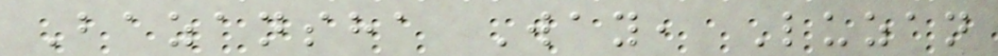Bazansha Way, Luzan
